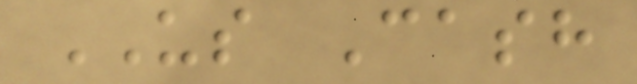US Cash
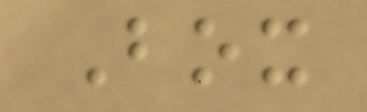Box
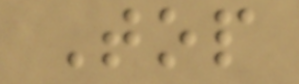Top
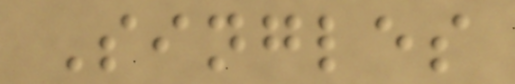Singles
